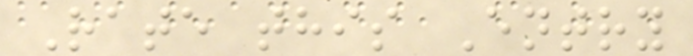Rate this Entry
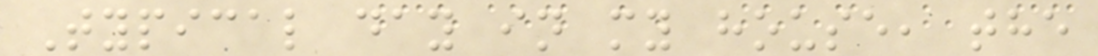Typical day in my house, the
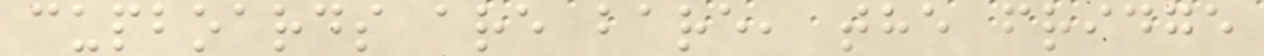cupboards are bare, the fridge
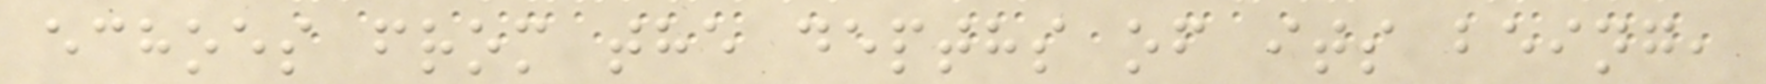echoes from the depths of its being,
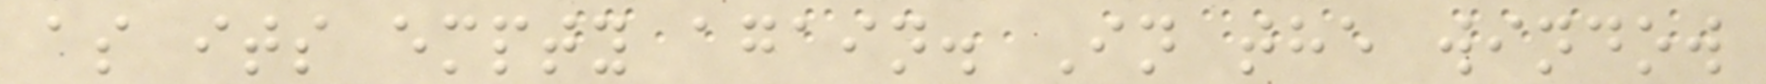as its empty again. In the window
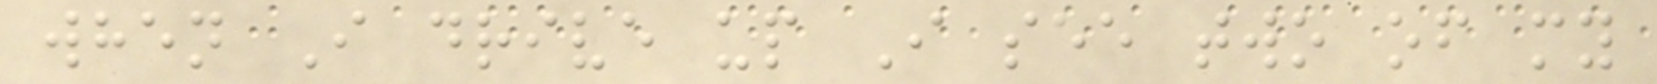when I drive up I see two of my
